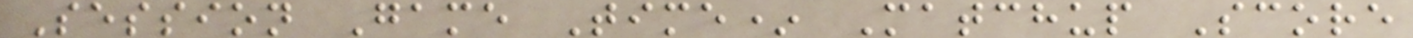Session Game Time* Matchup Score
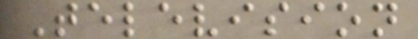Television
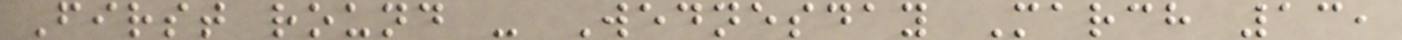First round - Wednesday March 13,
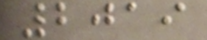2019
